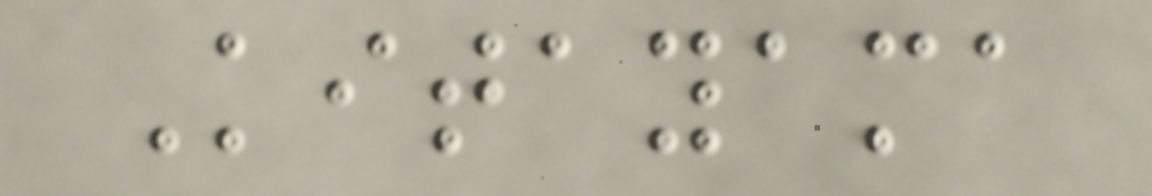Kitayama
